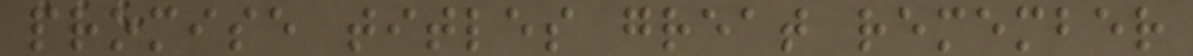promise titles great remember
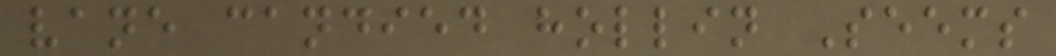vane candied hollin Seems
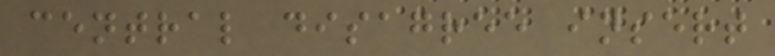central disagree insert
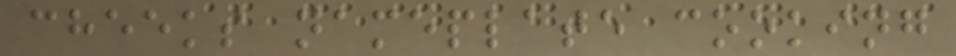cheeks nameplate cooking
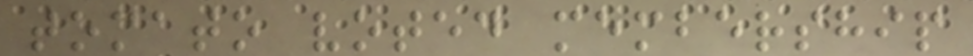tomato voted membership
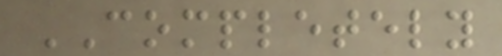COMPLETELY
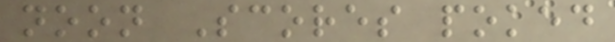noon Scores poked
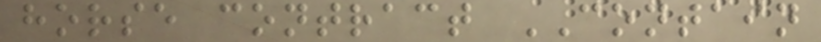horse contract CONTAIN
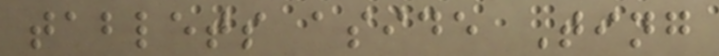tablets aside Ting
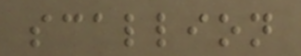scallion
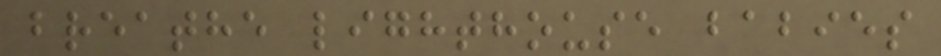breathe lighthouse babies
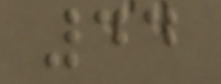44
